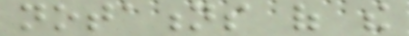notations of the
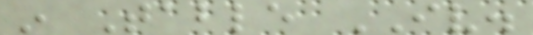in Table IV.
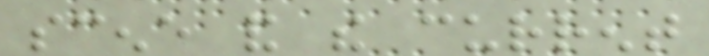scene and the current
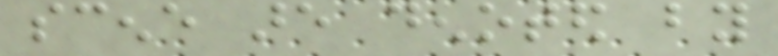scene are denoted by
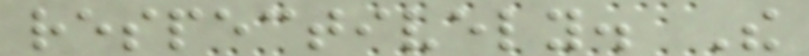respectively. The
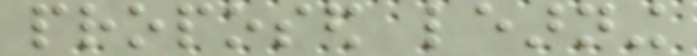proposed learning
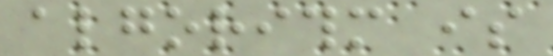algorithm is
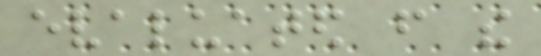evaluated from the
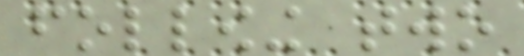following two
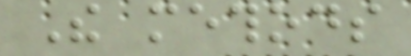The methods
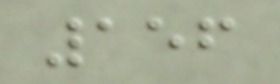156
